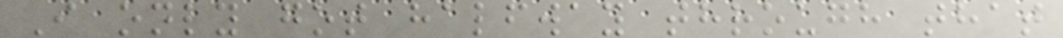I only got halfway through that
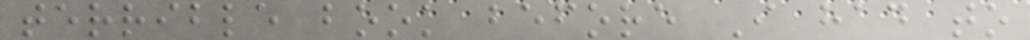terrible book before I had to
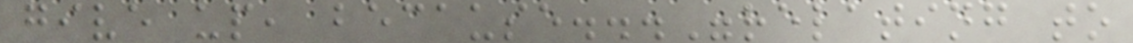give up, because..."relating to
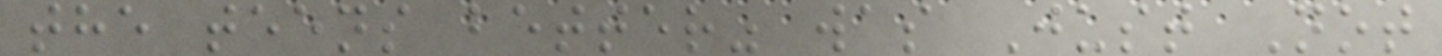the teens better" was Just Not
